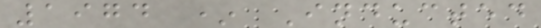1974 * Inducted
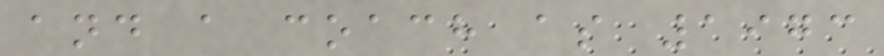and a coach as 1973
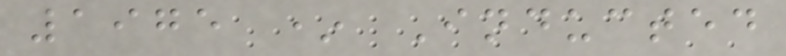1975 * Inducted
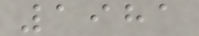1981
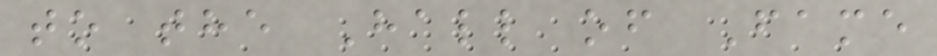to the Hall of Fame
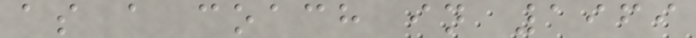as a coach in 1969
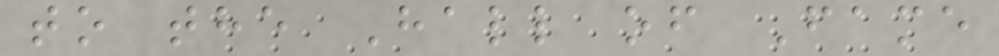to the Hall of Fame
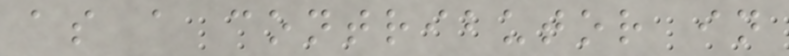as a contributor in
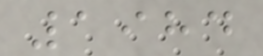1984
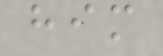him
